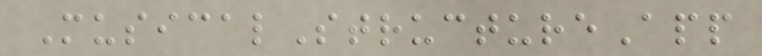MusicalStructureApp
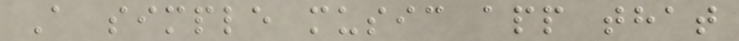A simple music app that
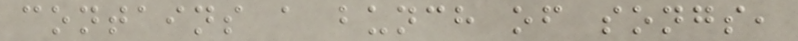contains a bunch of songs,
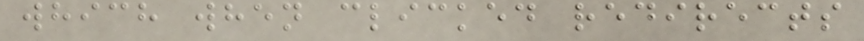which when clicked redirects
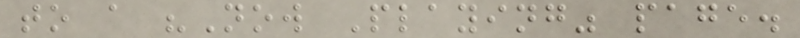to a "Now Playing" page.
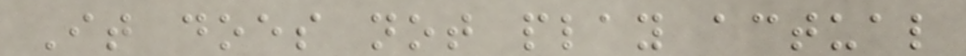It does not play actual
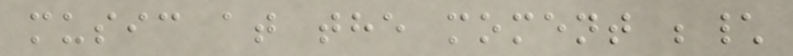music at the moment ;\
